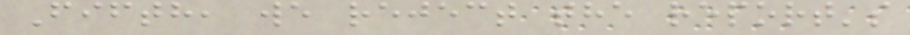Fifth, we reject the report's
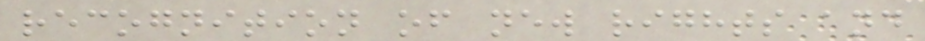recognition of new rights and
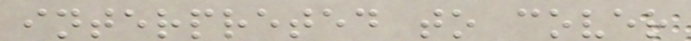interpreted to cover
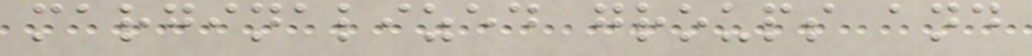marginalized groups and
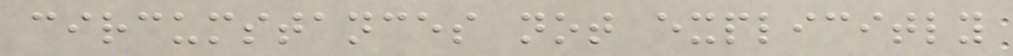circumstances not explicitly
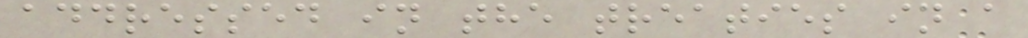addressed in the treaties in a
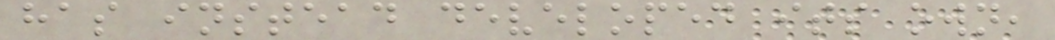has instead developed its own,
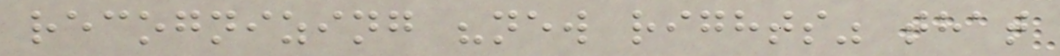recognizing "new rights" that
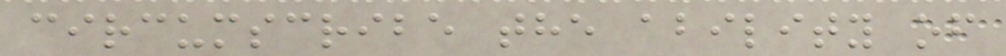circumscribe the ability of
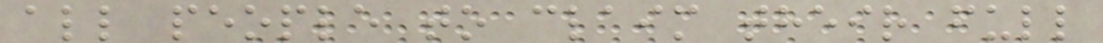all people to claim their full
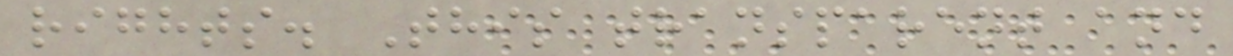rights. This transparent and
